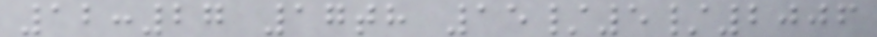12:27 17th 15/5/2006
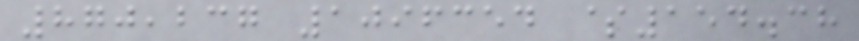870,237 1096354 $154.38
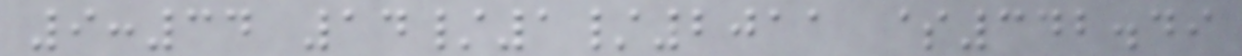9:34 14/1/2011 $342.49
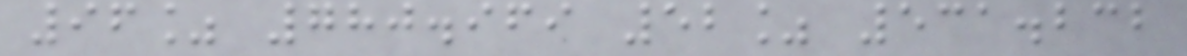96% 780.969 52% 531.232
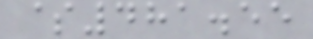$481.55
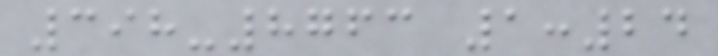398-8763 1:24
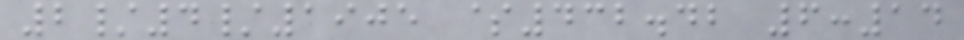2/4/1905 $432.42 6:14
